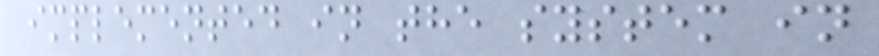implemented in the system in
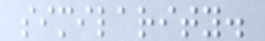similarity.
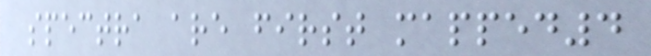spectra are first mapped4
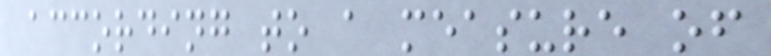according to a measure of
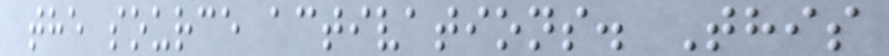the source activations. This
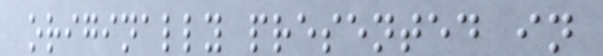originally presented in
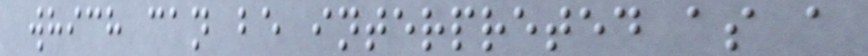which can be interpreted as a
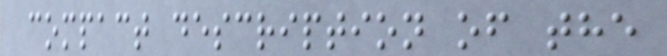compact description of the
